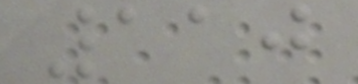110
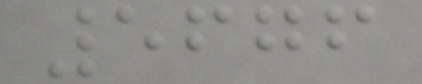5676
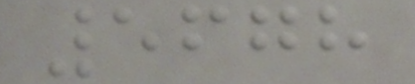5678
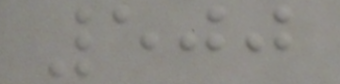500
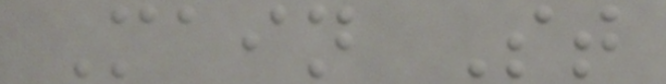Main St
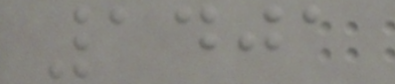1401
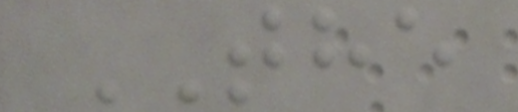THE
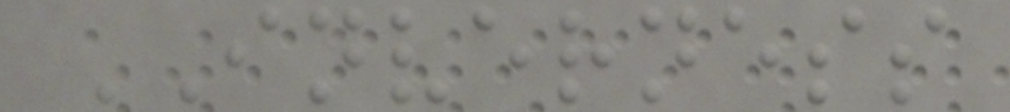INVERNESS
